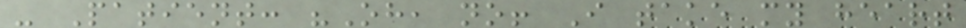- Patient: "Oh, no! I take my heart
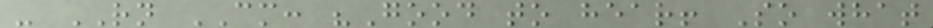- RN CM: "Good to hear! So what
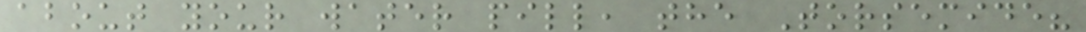about your water pill, the Torsemide?
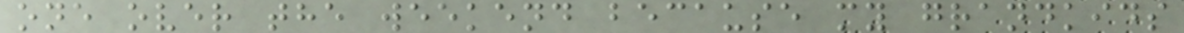one over the weekend because my grandkids
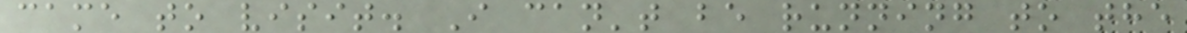came to visit. I can't be running to the
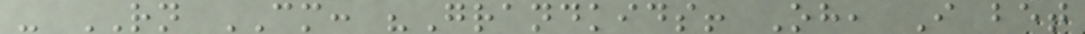- RN CM: "Grandkids! Oh, I bet
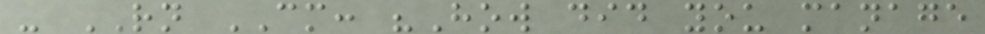- RN CM: "How did you manage
